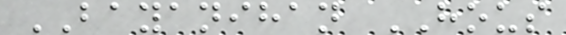BAYANIHAN HOUS
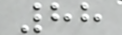88
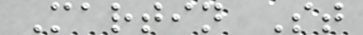Martin St
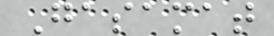Gasamat
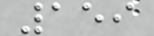159
